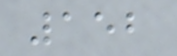152
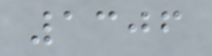1306
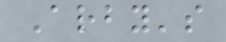Arby's
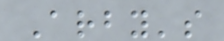Arby's
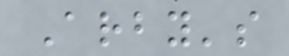Arby's
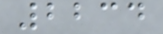2234
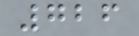726
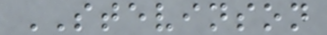STEVINSON
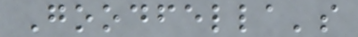Goodfella's
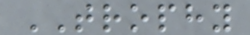TROPHY
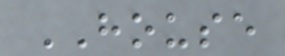HOUSE
